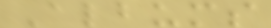Albums
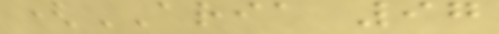(ARIA 97
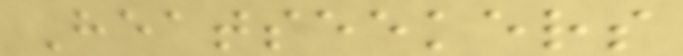Heatseekers
